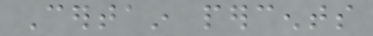Certain percents
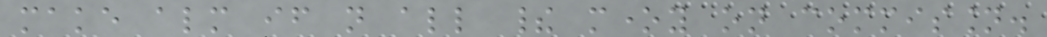make almost if not all their money on commission.
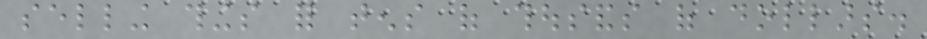selling things for tens of thousands of dollars.
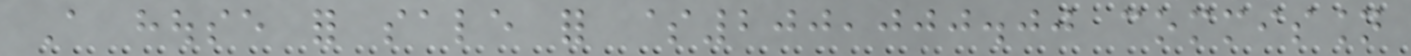A house for sale for $200,000.00 commission
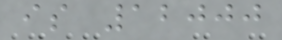is 12000
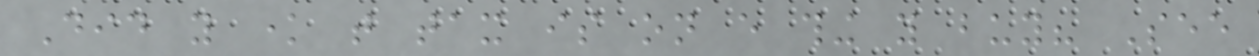Did you know that tax is on every thing you buy? See
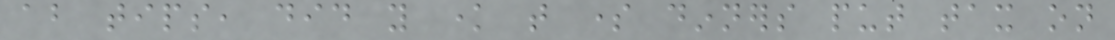about tips, did you know that some dinners put tax on
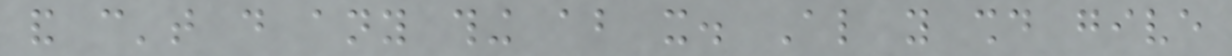and can't do any thing about it. Also you should give
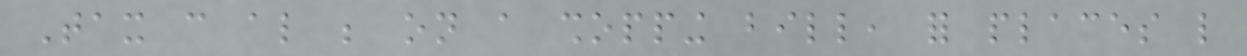Tax can also be on a shopping bill, for places like
